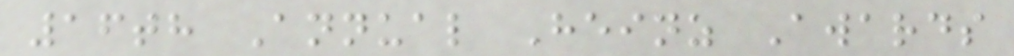16th Annual Heinz Awards
